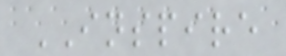INSPIRE
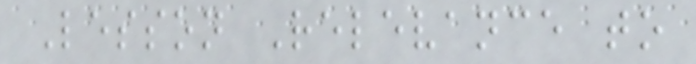Lesson Relevance to
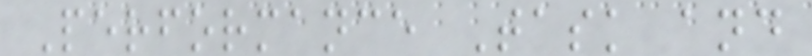Performance Task and
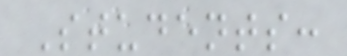Students:
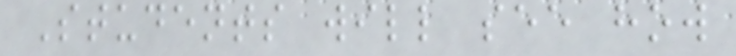Students will see how
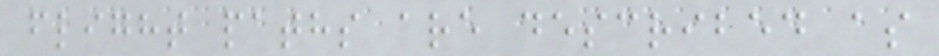flight paths are described as
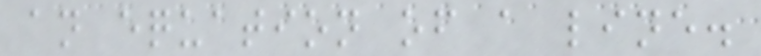an equation of a line.
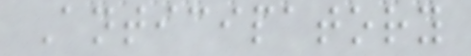Anticipatory
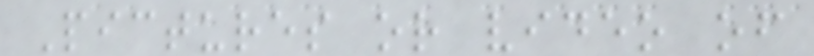Pictures or video of
